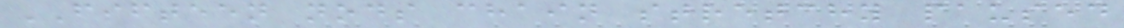FIFTEEN nods chain stretchy paused
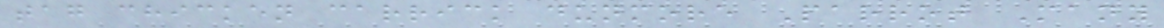tag chicken carrick dunmore Parrot Many
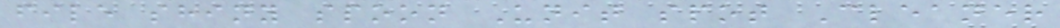file shiny spoon Unit spot Cleaner
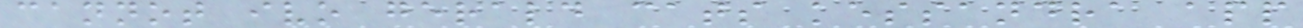cannot ivo gerald cats kessandra app
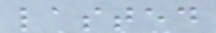lasted
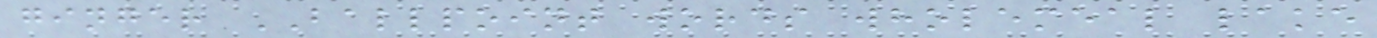ginger BALLPOINT words wholemeal lake
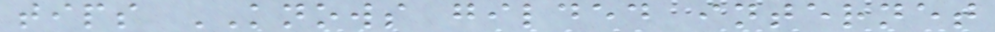tips KNOWS gilded internet
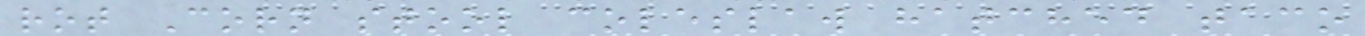rot Corn stool coleslaw hatched taco
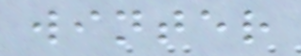winter
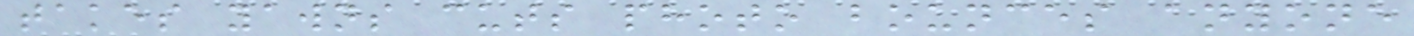takes yawns cuts photo bounces anyone
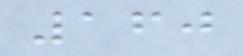160
